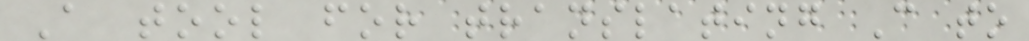A tool for translating C to
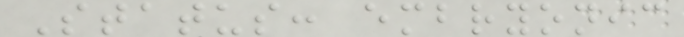Status: embryonic
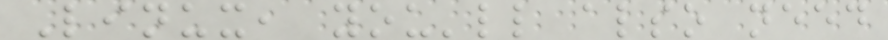Linux, you'll also need
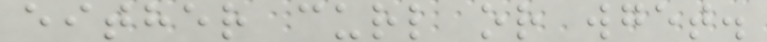either curl or wget.
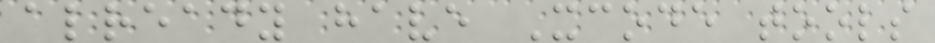already have Xcode tools
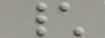\
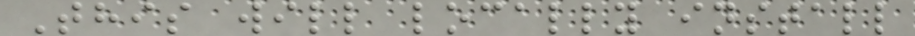This will locally install
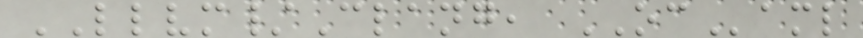LLVM/Clang, OCaml
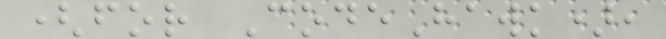(for CodeHawk),
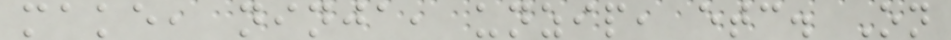make, ninja, unzip, etc. On
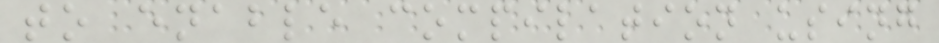to enable compilation using
